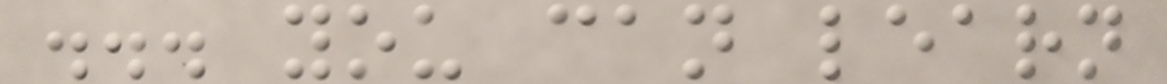... you can learn
